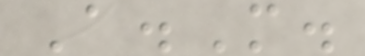A.M.
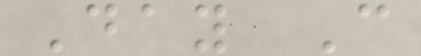Day C
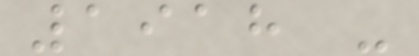1918 -
